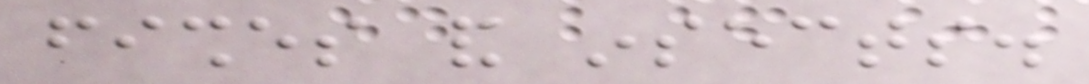fishes and insects.
